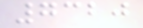7320
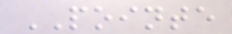POINTE
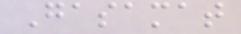Gasamat
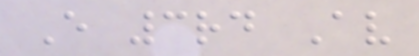E 3rd Av
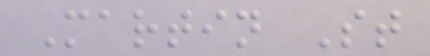Martin St
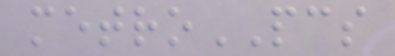metroPCS
